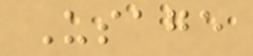Usage
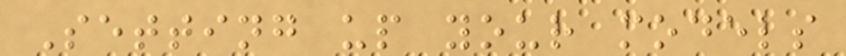Setting up your models
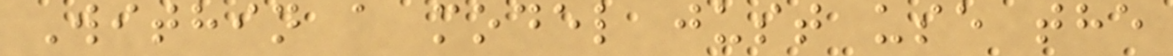Within a model just use the
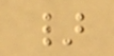}
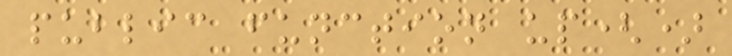public function up()
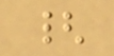{
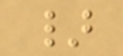}
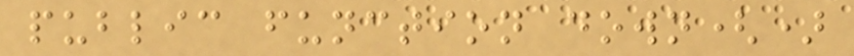public function down()
